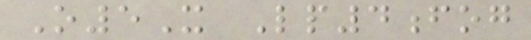O5X Lp4fog
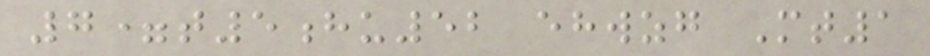7=t5hu52 ehwzg Mt1
